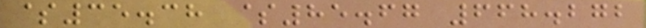$35.38 $85.67 668.272
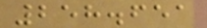258.651
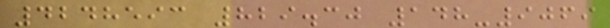4248593 829.30 148-9069
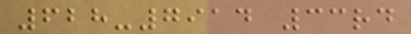628-7914 33rd
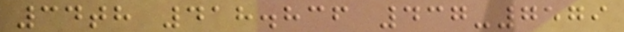34th 418.836 437-7579
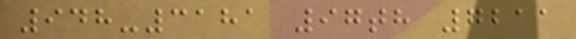948-3181 97th 7211
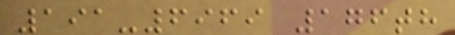191-6969 176th
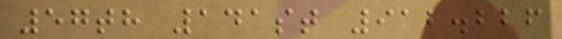57th 141st 912.226
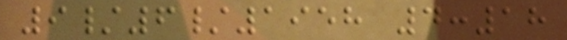9/6/1958 4:18
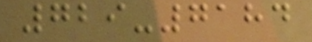729-7184
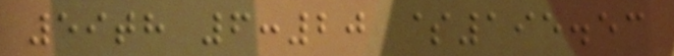59th 6:20 $195.53
